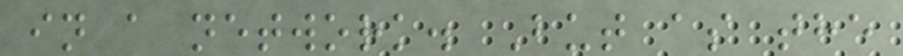in a network. But as the
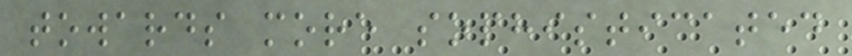towards more sophisticated
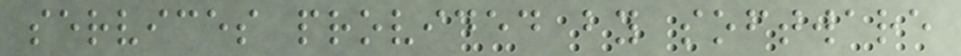services provided by software
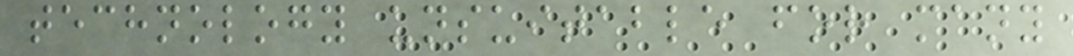technology unsuitable for many
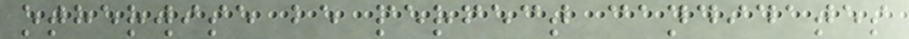otherwise be perfect candidates
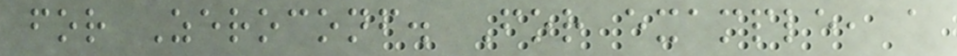for Zeroconf. For example, a
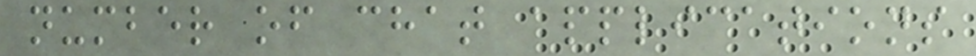number of chat applications
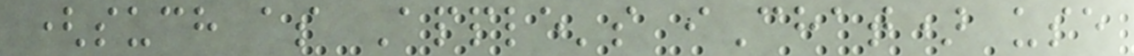(such as Apple's iChat) use
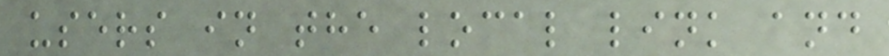users in the local link and
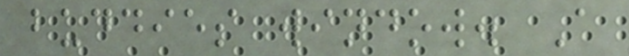buddies window. A
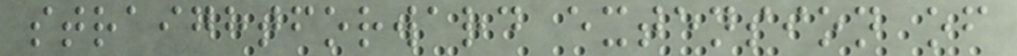straightforward extension of
